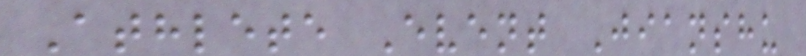Athlete Event Jianshu
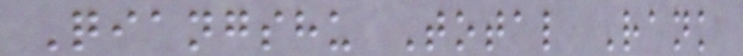Qiangshu Total Rank
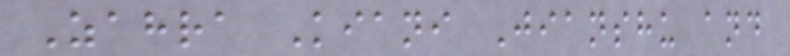Zahra Kiani Jianshu and
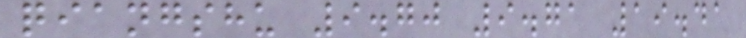qiangshu 9.70 9.71 19.41
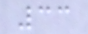33
